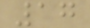17
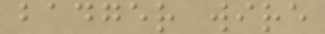badger wire
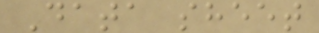Data sheet
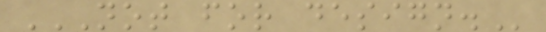NOT FOR DESIGN.
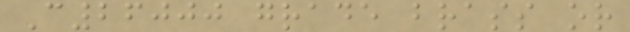C26000 grade brass or
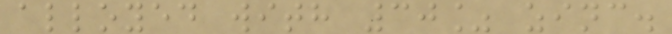alloyed with 30% zinc.
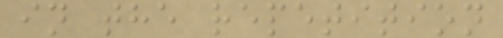in the repetition
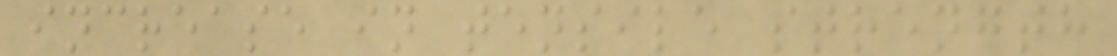increase in tensile strength
